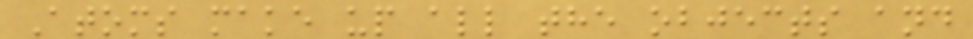Atoms make up all the objects and
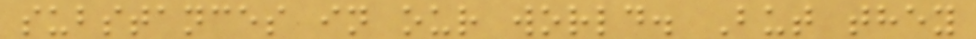substances in our world. But they
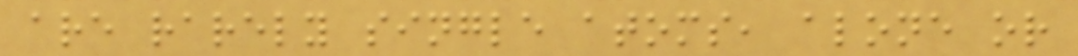are rarely single atoms, alone or
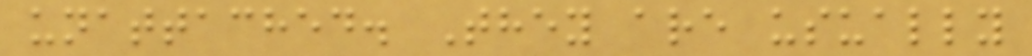unattached. They are usually
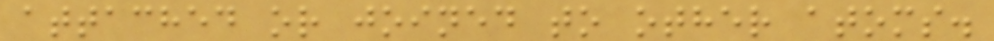attached or joined to other atoms.
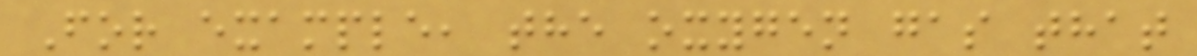For example, the oxygen gas that
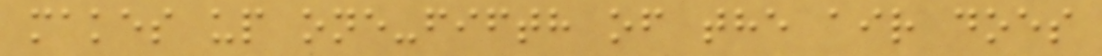makes up one-fifth of the air does
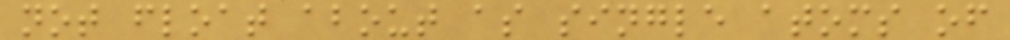not float about as single atoms of
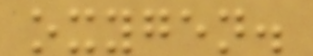oxygen.
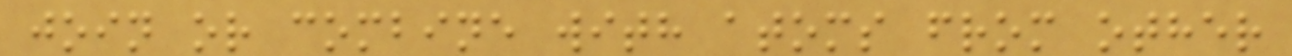join or combine with atoms from other
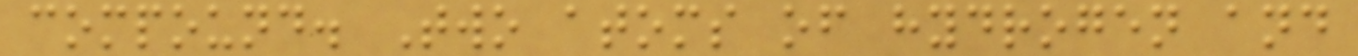compound. Two atoms of hydrogen and
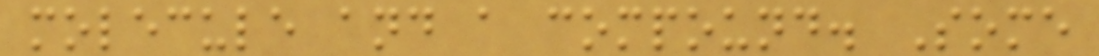molecule and a compound. Some
